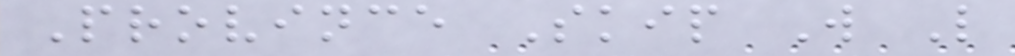Province Skip W L
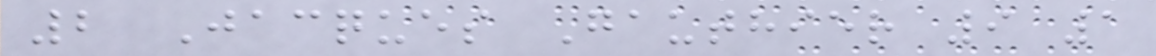2 Jacques Gauthier 9 1
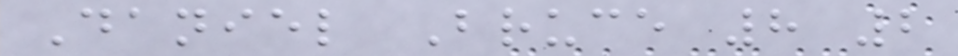Daniel Bruce 8 2
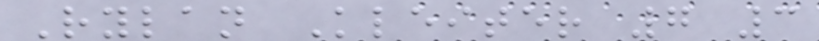Rylan Kleiter 7 3
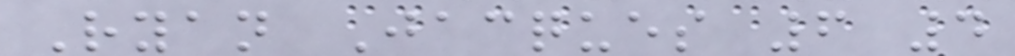Ryan Jacques 6 4
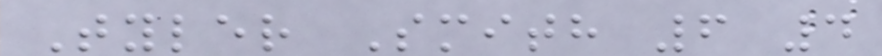Tyler Smith 6 4
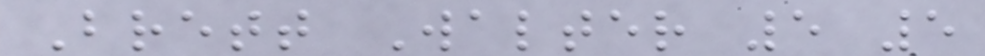Brett Walter 5 5
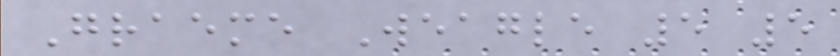Graeme Weagle 5 5
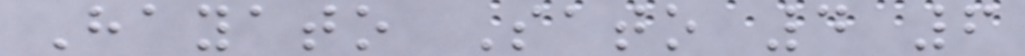Hayato Sato 4 6
